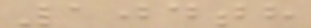104th
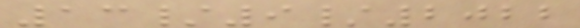13/9/2022
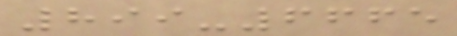899-6665
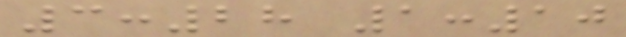3:28 1:10
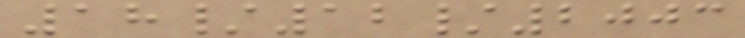18/12/2003
